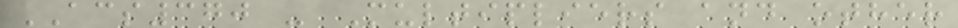ACS370 - Multipliers and other
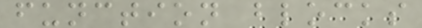function blocks
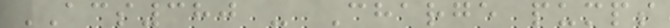ACS380 - Charge pumps
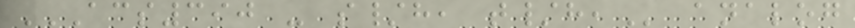ACS390 - S/H, T/H, analog
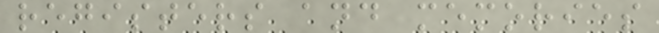registers and memories
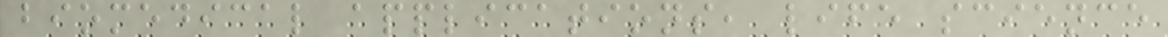biomedical applications, life science
